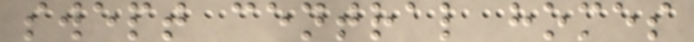swept central homes
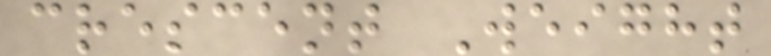crescent Weight
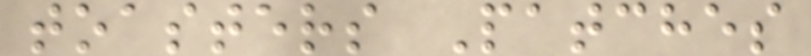toasters Patches
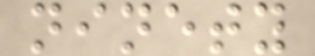ninety
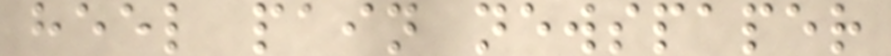heel pain newspaper
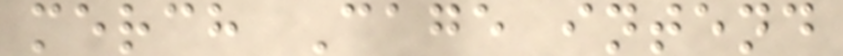merch Cage intend
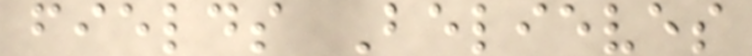fields Believes
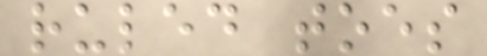ruled toes
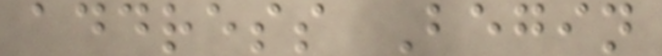address Begin
